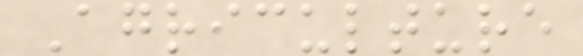Agriculture
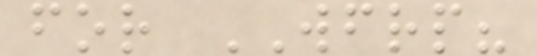for WFRP?
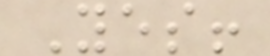Yes!
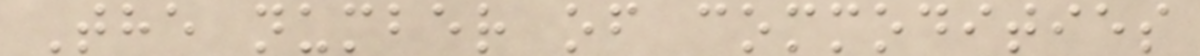The number of commodities
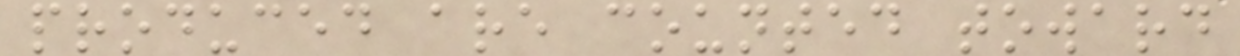produced are counted toward
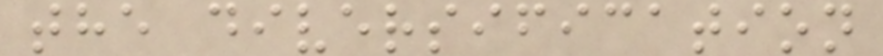the diversification
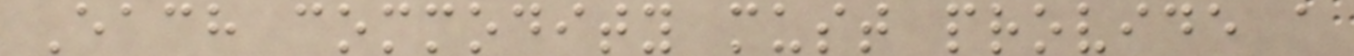Each commodity must provide a
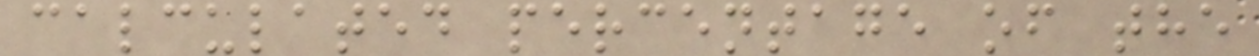calculated percentage of the
